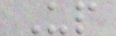Up
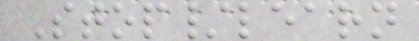Stop/learn
